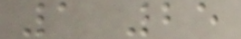1 25
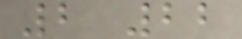2 22
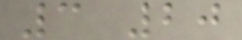3 20
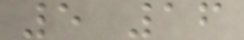5 16
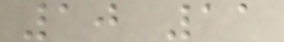10 11
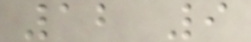12 9
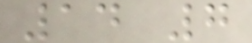14 7
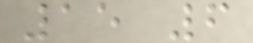15 6
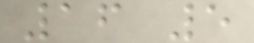16 5
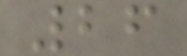26
